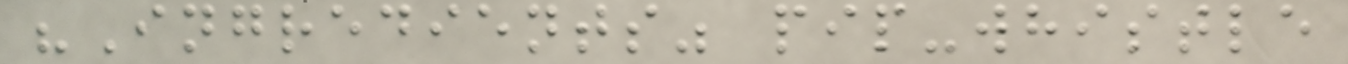"Ingredients" pip-whistle
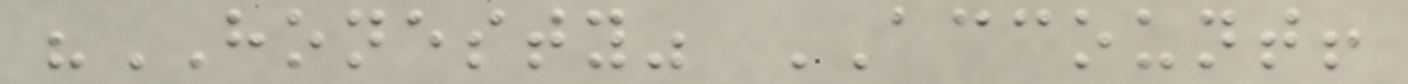"HONESTY" ACCOUNT!
